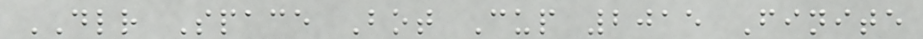DLR Space Bot Cup 2015 Finite
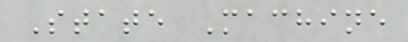State Machine
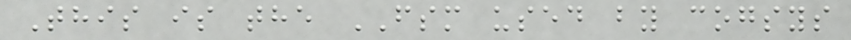This is the FSM used by cogsys
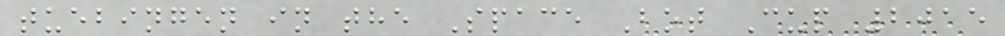tuebingen in the Space Bot Cup 2015
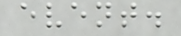event.
